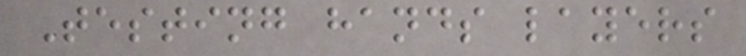Testing hands layers
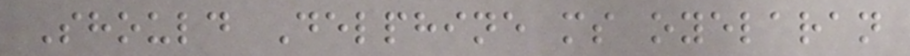Should Delphine ms oyelaran
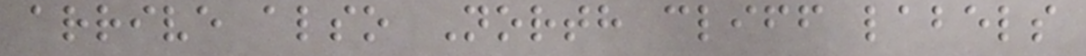arrive also North cliff labels
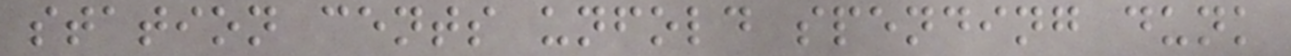station cents unfold spending dunk
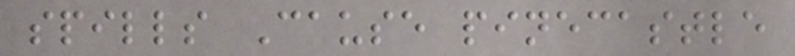spills Cause pinecastle
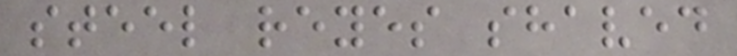steel reyes shaved
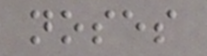noses
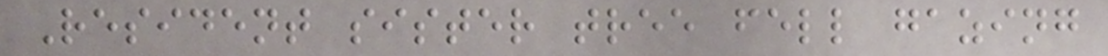Resident sister tree fell gazing
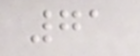71
